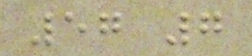57 7
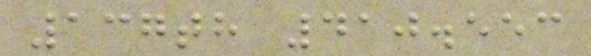137th 410.553
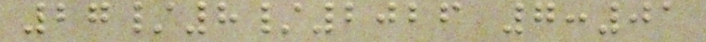27/8/2026 7:01
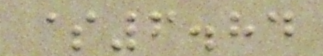$6.84
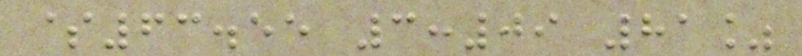$63.55 3:09 81%
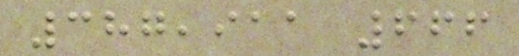387,911 666
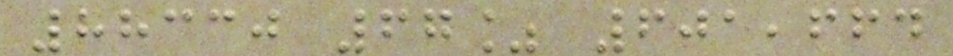88330 67% 601,664
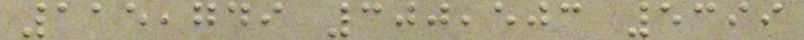115,749 300,503 5399
